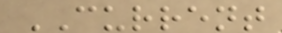CURRENT
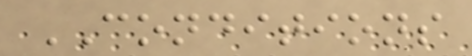CONDITIONS
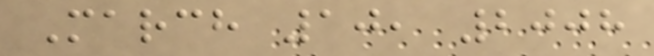March 10, 2008
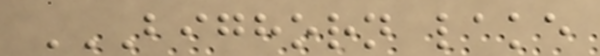BIGHORN LAKE
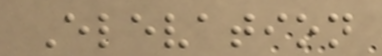Elevation
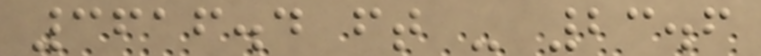3616.4 ft - 23.6
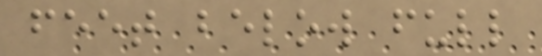feet below full
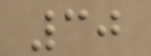30
